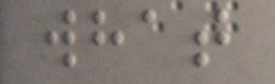what
